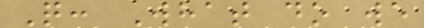Q: What do we
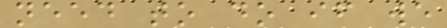need to do if we
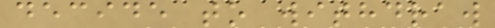decide to withdraw
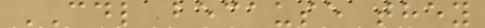CDL because they
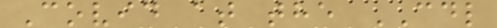Covid at the CDL
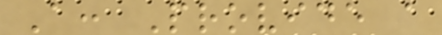A: Provide a
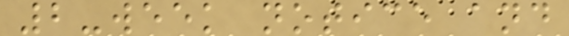2-week notice and
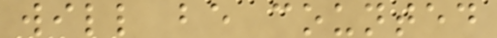will be counted
